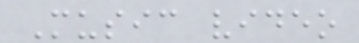Music video
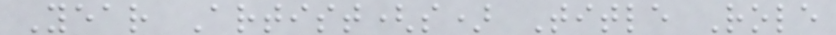Year Artist(s) Title Role
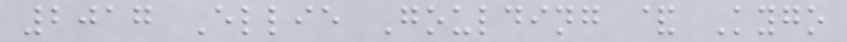2017 Ellie Goulding & Kygo
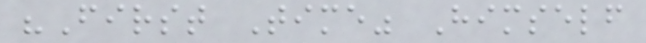"First Time" Himself
